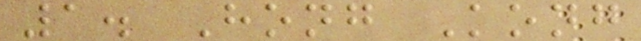1. Hong Kong
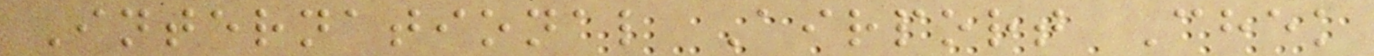International Airport Chek
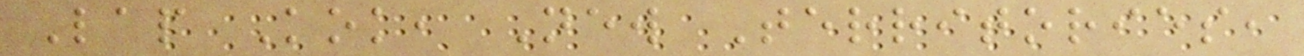Lap Kok, New Territories,
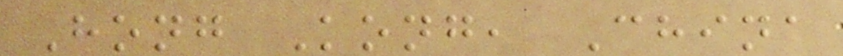Hong Kong, China
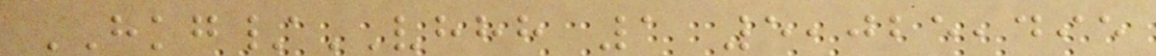HKG/VHHH 1 5,025,495
